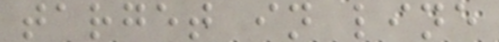target in line
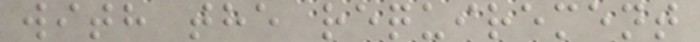with the requirement
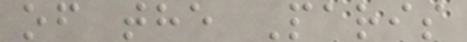of the Paris
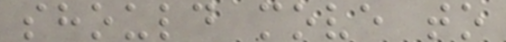should move to
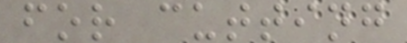for cutting
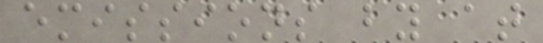emissions by at
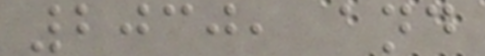2030, and
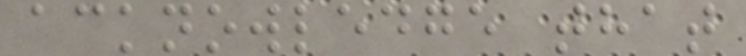acknowledge that
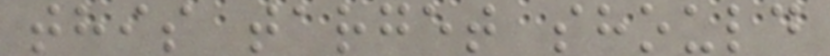this target should
